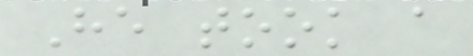He took a
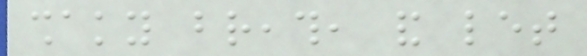shaky breath, and let
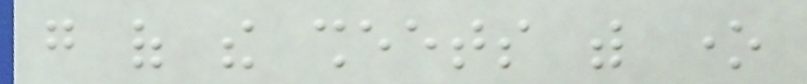go of the sheets with one
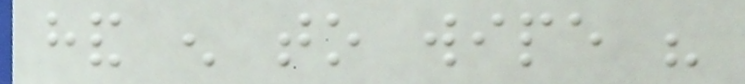hand enough to wipe his
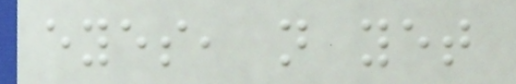eyes, not yet
